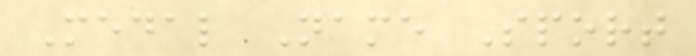Medal Name Sport
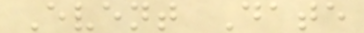Event Date
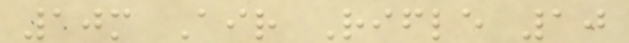10m Air Rifle 10
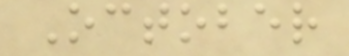October
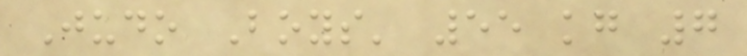Judo Boys' 55 kg 7
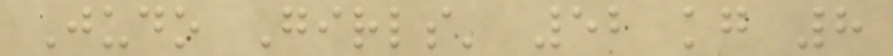Judo Girls' 52 kg 8
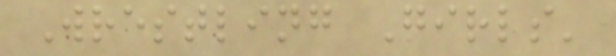Wrestling Girls'
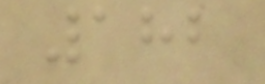182
